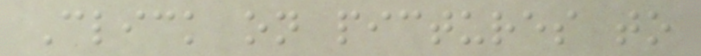Click on pictures to
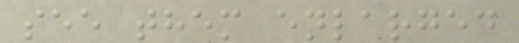see them enlarged
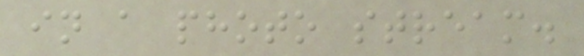in a photo stream.
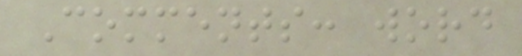Comments: word
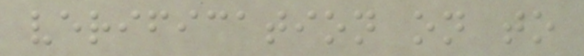verification on to
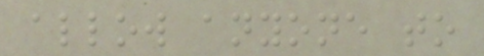allow anyone to
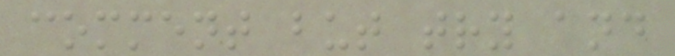comment but try and
